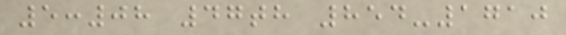5:08 47th 854-1710
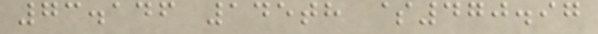73.146 145th $470.97
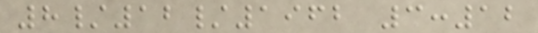8/12/1962 3:12
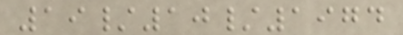19/10/1974
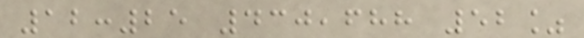12:25 430,688 52%
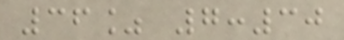36% 7:30
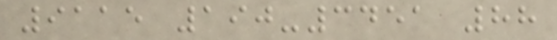9115 190-3451 88
